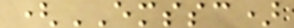(EMSSC)
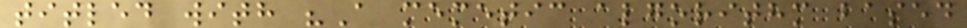titled with "A memetic algorithm based
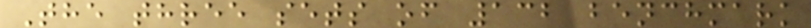The three sets of 132 benchmark
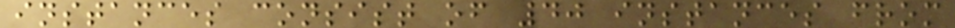instances consist of 40 instances from
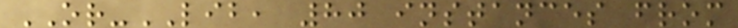OR-LIB, 80 instances from
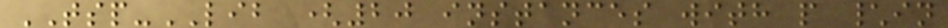TSP-LIB (20 instances with p \in
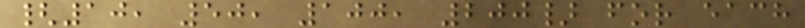{10, 50, 100, 200} for each
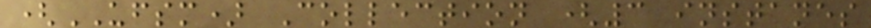(UFSM) Collection (3 instanes
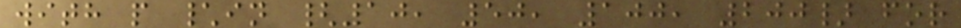with p \in {10, 50, 100, 200} for
